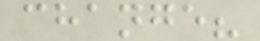change?
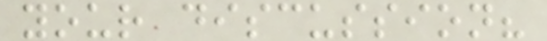your discussion?
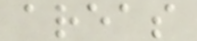areas
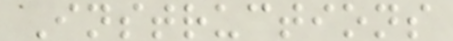Instructions
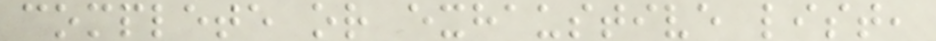complete or exhaustive list,
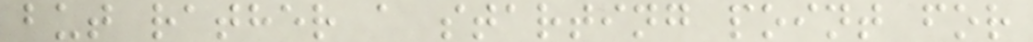but rather a starting point for
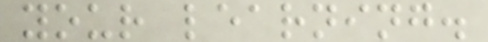your learning.
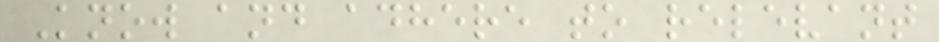Know and adhere to relevant
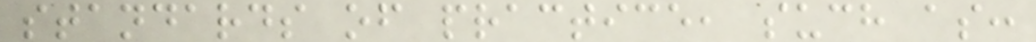standards of practice, such as:
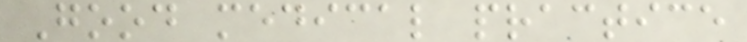Good medical practice
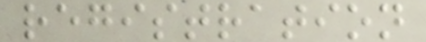registration
